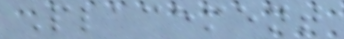Placement
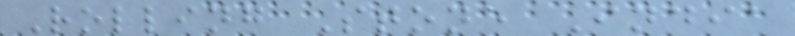Rolling Stone India
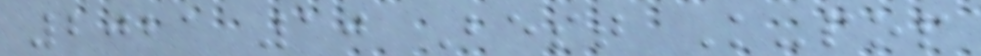2021 10 Best K-pop
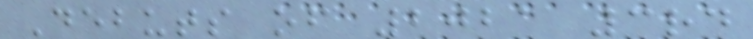Debuts of 2021 3rd
